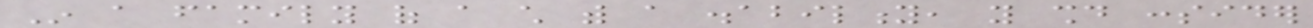In a family of a child with a disability, you should consider
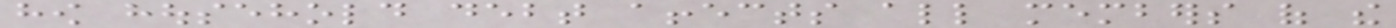how household debt affects all members of the
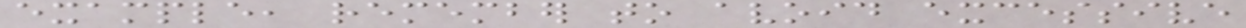example, remember to avoid excessive
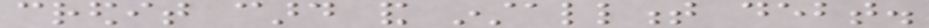credit card and installment debt.
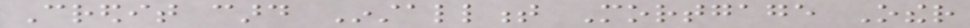Credit card Installment Mortgage Other
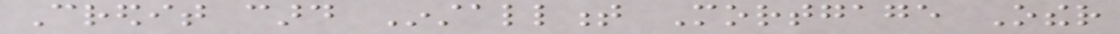Credit card Installment Mortgage Other
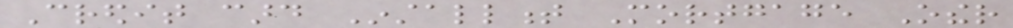Credit card Installment Mortgage Other
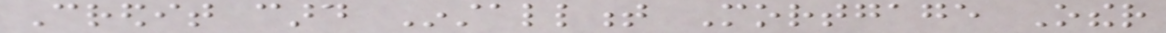Credit card Installment Mortgage Other
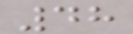48
